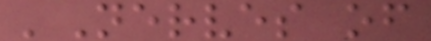'Nerves of
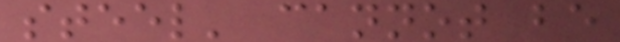steel' cannot be
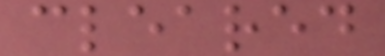cleared
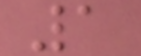1
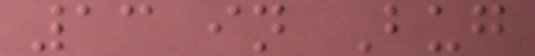13 in Bug
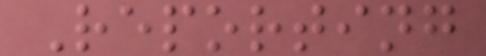Reporting
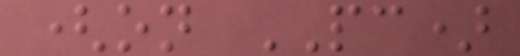(on PC)
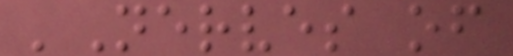'Nerves of
